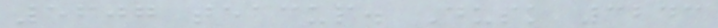5607 teacup. Dusk 3243
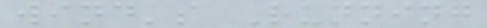wind's Running
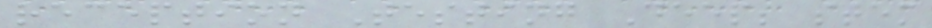reception Testing Deep; stem
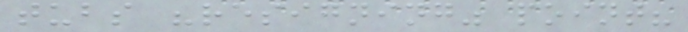tubs "resigning" point?
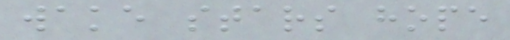wake stars hope
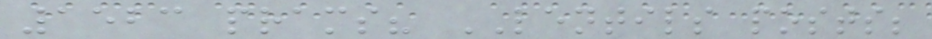1523 prams? LENTILS posts;
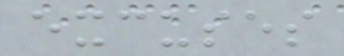excuses
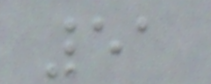51
